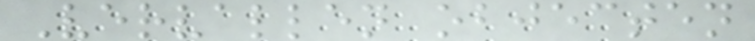Vervallen objecten
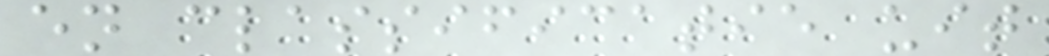en classificatie uit
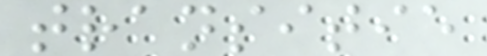transitie
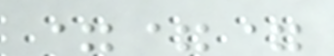===
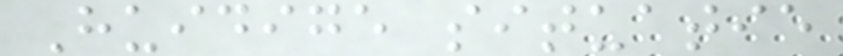Huidige situatie
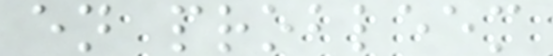en probleem
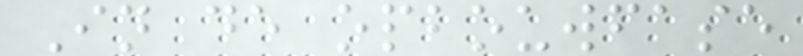In de opbouwfase
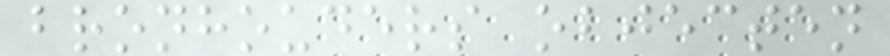bronhouders objecten
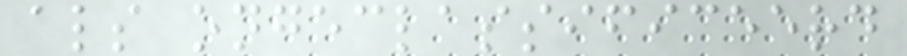als ongeclassificeerd
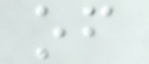of
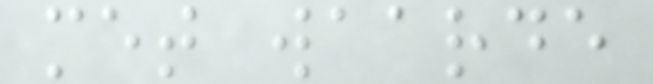met waarde
